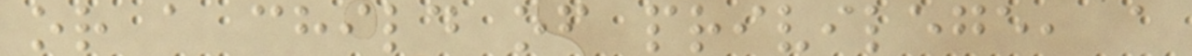or a child of privilege, a
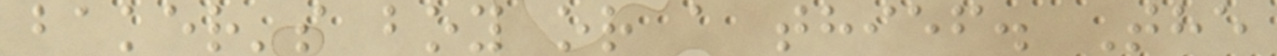baker's boy or a thief. The
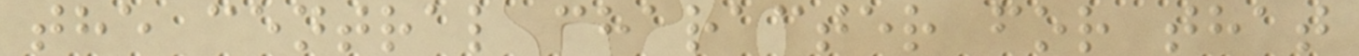the central character for that
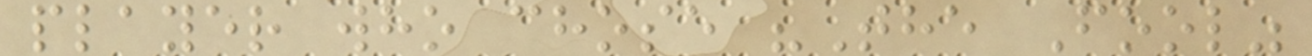player who chose "The Fool"
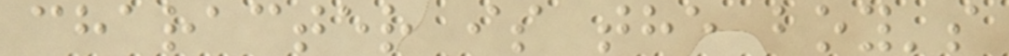character is the boy's
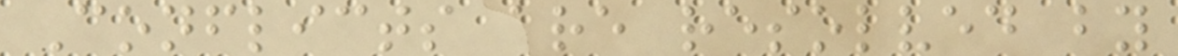Conflicts are resolved by
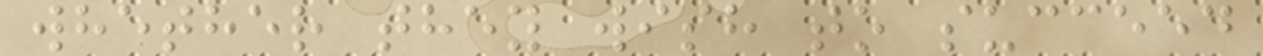whether they wish to succeed
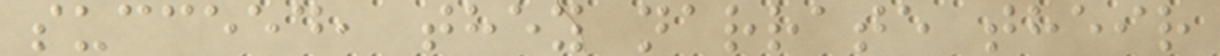succeed, they narrate their
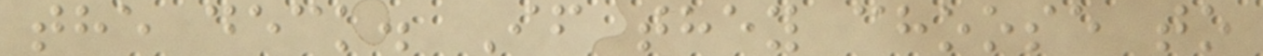the deck. If they choose to
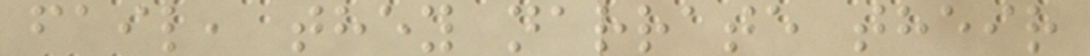fail, they narrate their
